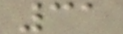31
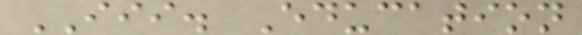III. Education
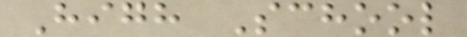High School
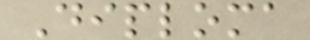Diploma
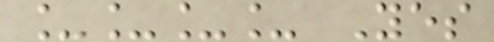____ Yes
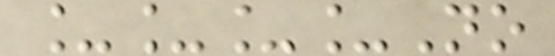____No
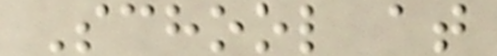School at
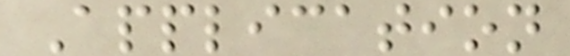Application
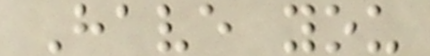Have you
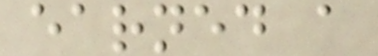earned a
